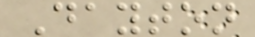Dayton
